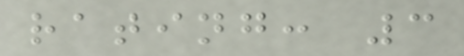rating: 3
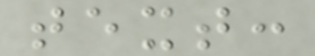text:
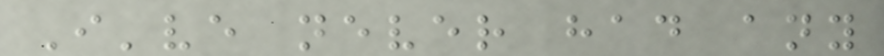I've never had any
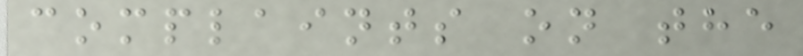complaints on the
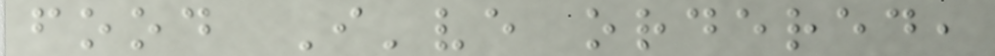food I've ordered,
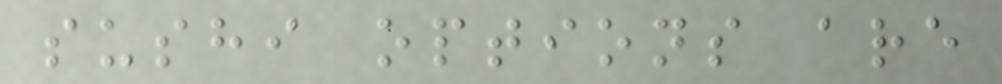sushi options are
